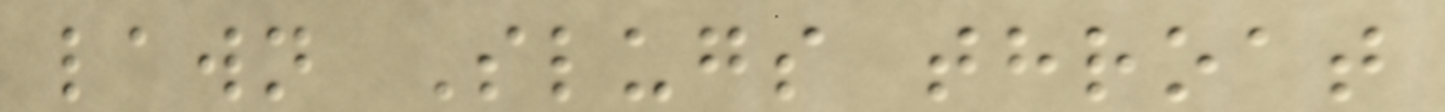lawn Slugs throat
